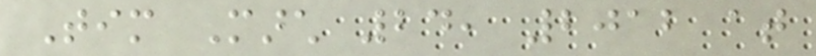Tim March 24, 2012 at
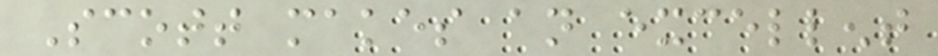Scott makes an excellent
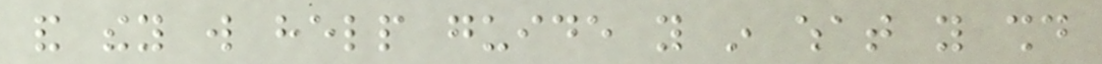and they will help guide you in what you should
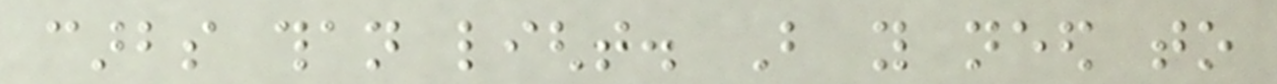carbs than light. But you need to
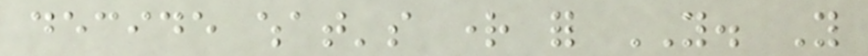decide what's right for YOU. You
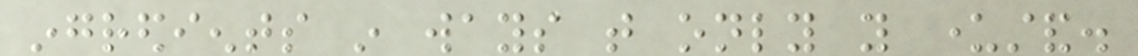ingredients in ways that only you understand.
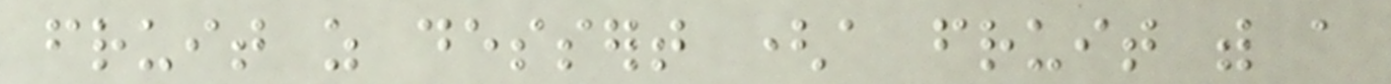fruit as dessert (a fruit with a
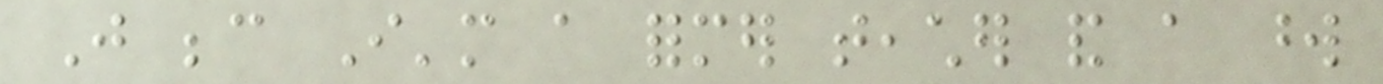Just because I'm a former teacher and a word
